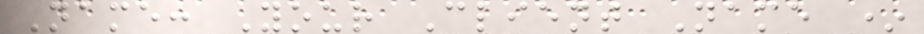Name: Your Client Name *
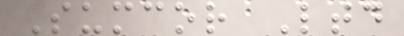Sumcor Ltd
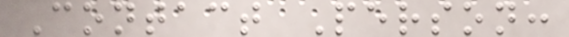Contact Person:
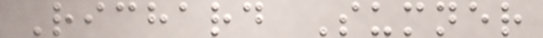Richard Sumner
